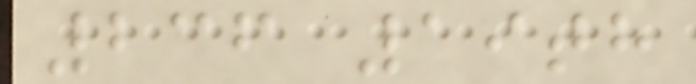236 19th
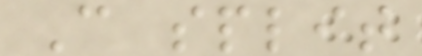C split
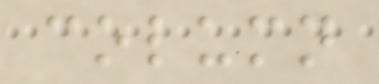column
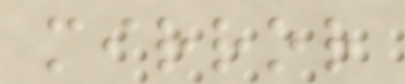mirror
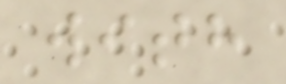with
